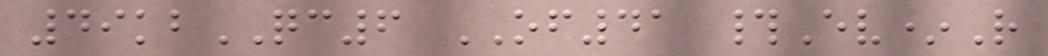49kbQC6 OF41 #Ev*R
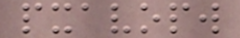pxavopw
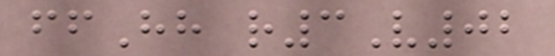ffHh r3V02
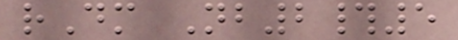rDm Nb2#5
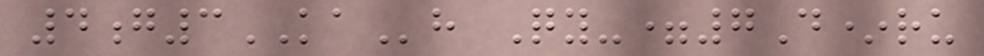4g3KAh Qy-=7D*ru
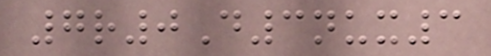7r0D3nux3
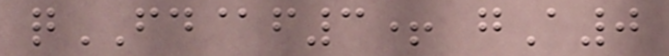qFD@f3+ gA0
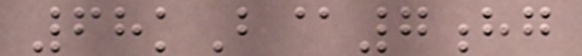68kB@7hg
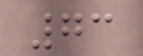73
